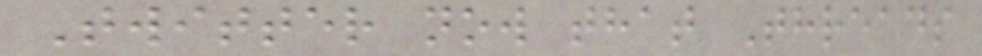Twitter now that Threads
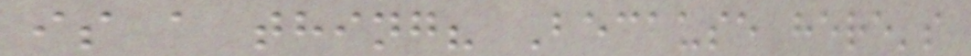is a thing? Because here's
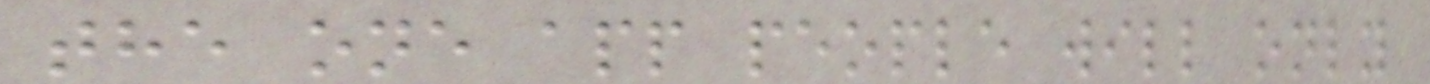the one app people will only
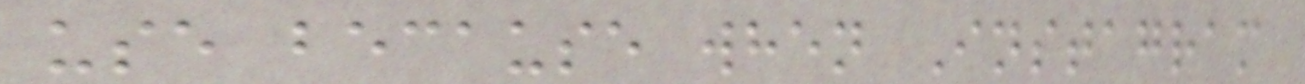use because when Instagram
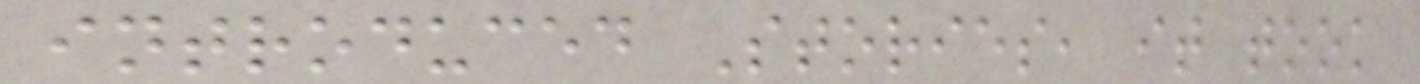introduced Stories, it took
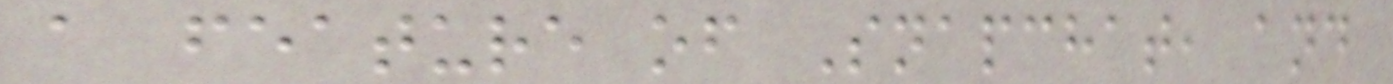a feature of Snapchat, and
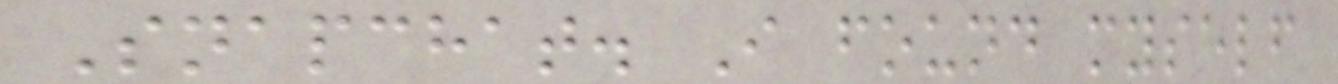Snapchat. I found myself
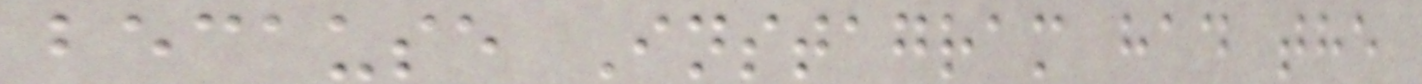because Instagram had the
